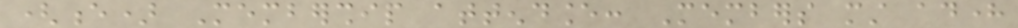(e) Membership attendance: Members must adhere
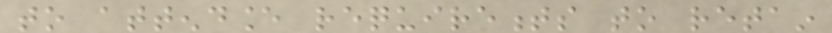to attendance requirements to retain
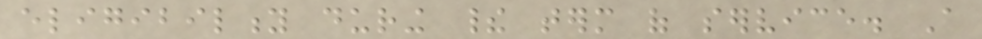eligibility during their term of service. A
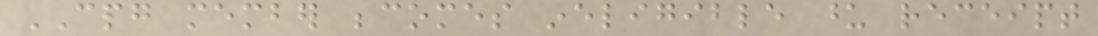CPG member becomes ineligible upon receipt
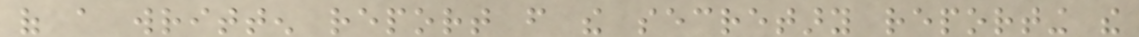of a written report from the secretary reporting the
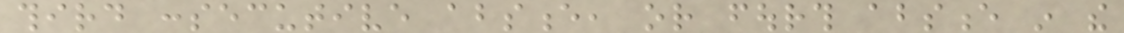third consecutive absence, or fourth absence in the
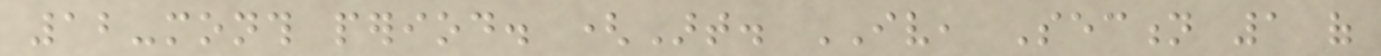12-month period. (Art. IV, Section 1 of
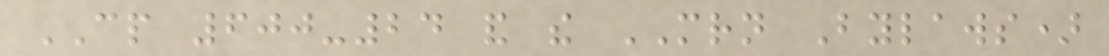CP 600-24 and the MRN Bylaws)
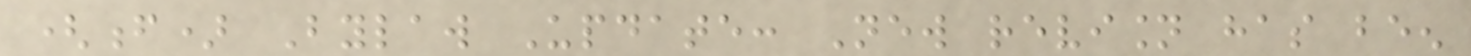(f) Bylaw Update: New revision has been
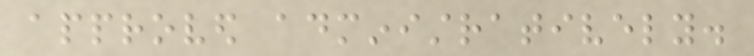approved administratively.
